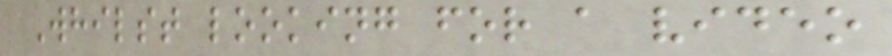Whilst looking for a video
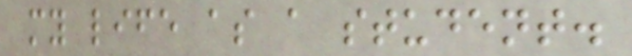my life as a student.
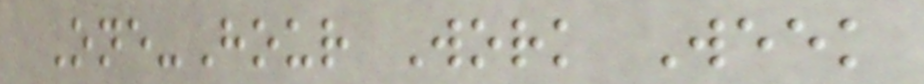One-Hour Work Week
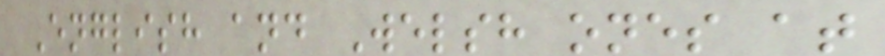English and Welsh ones at
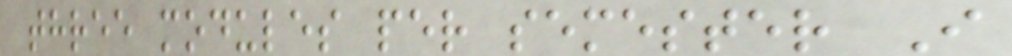three modules per semester I
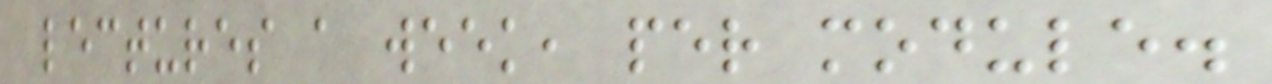lectures a week, per module.
